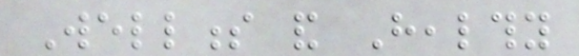Wellness and Healthy
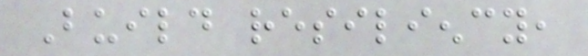Build resiliency,
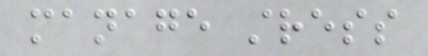manage stress
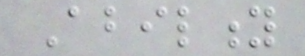Ability
